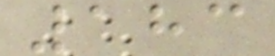183
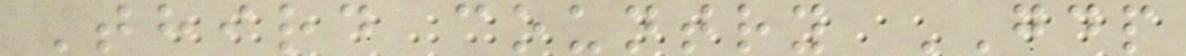Third country GDP
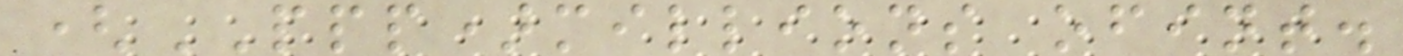(PPP)millions ofint.
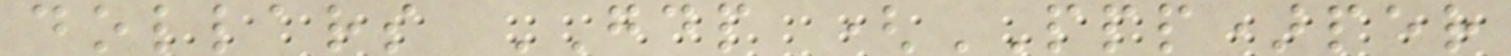dollars GDP (PPP)per
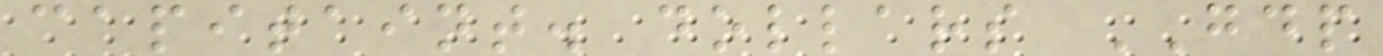capitaint. dollars GDP
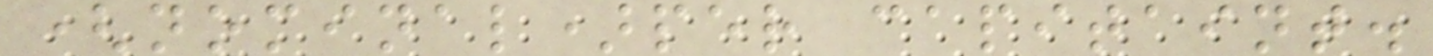(nominal)per capitaint.
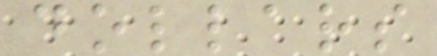dollars
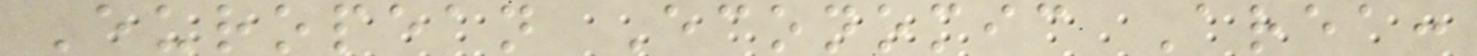European Economic Area:
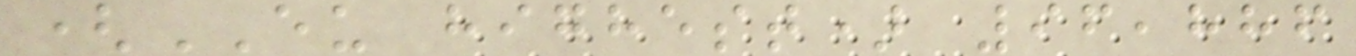(EU highest) 96,886
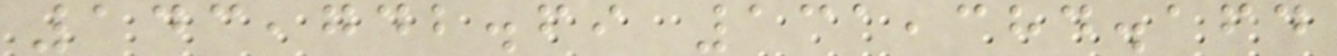143,742.69 131,384.164
